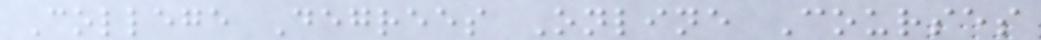College Degrees Online Courses
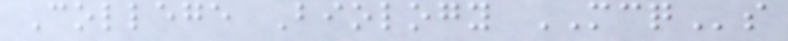College Biology MCQs
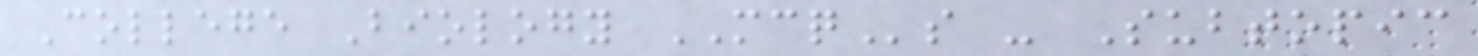College Biology MCQs - Subtopic
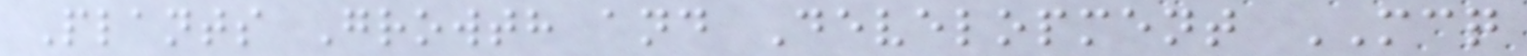Plants Growth and Development MCQ
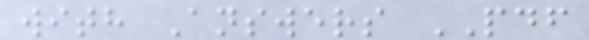with Answers PDF
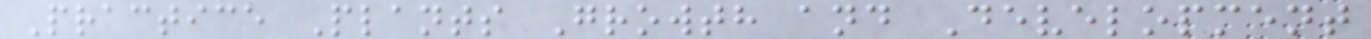Practice Plants Growth and Development
